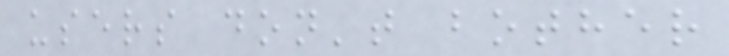users don't bother
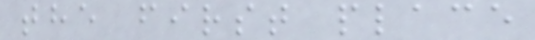the first place
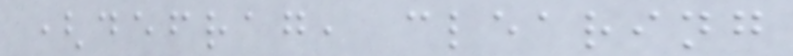(defrag, clearing
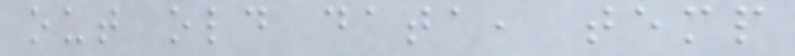out old data, temp
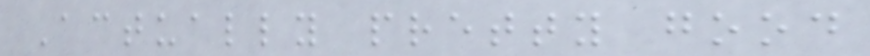Actually pretty good
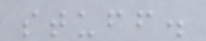stuff.
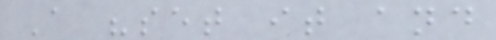A "set it and
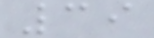39
